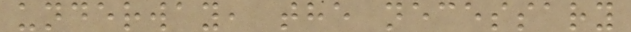underway, the necessary
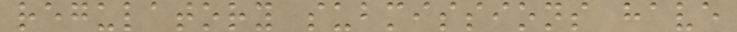regulatory submissions have
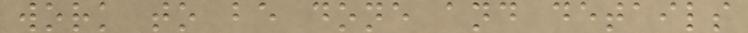work to be done and details
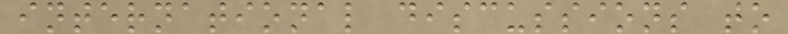international discussions to
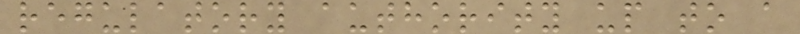regulatory authority up to a
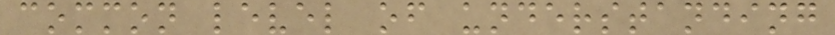common level of understanding
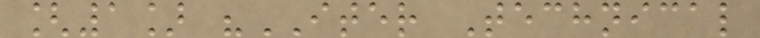[1] "ITER Technical
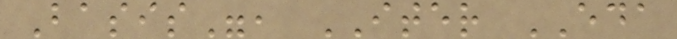Basis", ITER EDA
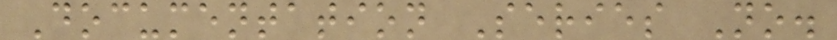Documentation Series No.
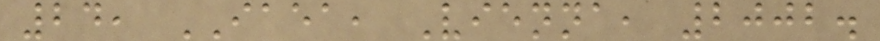24, IAEA, Vienna, 2002.
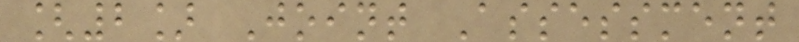[2] Joint Assessment
